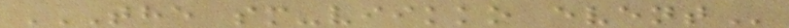THE SM-VIIKKO EVENT
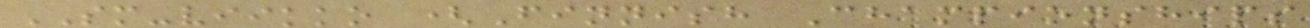SM-viikko (Finnish Championships
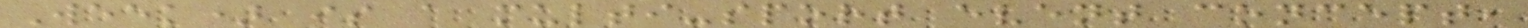Week) is a multi-sport event concept,
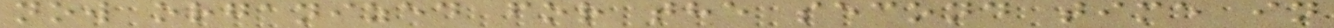now organized for the second time in
